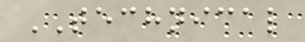TECHNICAL
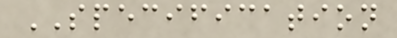SPECIFICATION
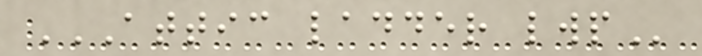ATTIC LADDER LWP
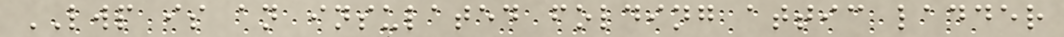LWP is an insulated folding attic ladder
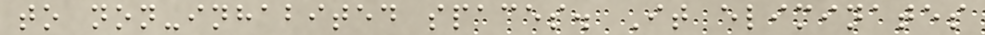to non-inhabited spaces. It eliminates
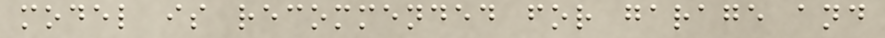model is recommended for garage and
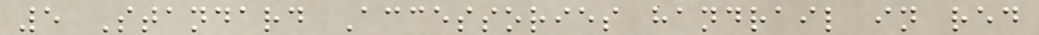5 Standard Accessories handrail in red
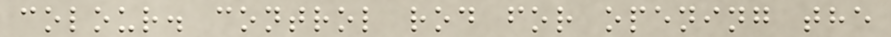colour. control rod for opening the
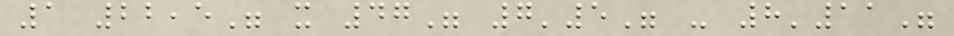1 22,5" x 47" 7'5" - 8'11"
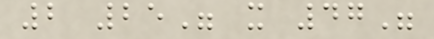2 25" x 47"
